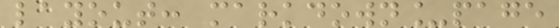layout: markdown_page
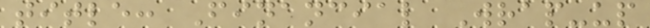title: Financial Wrap-up
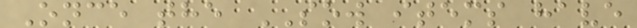Once the SOW items have
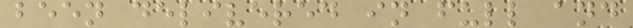been delivered in full and
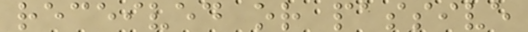received or passive
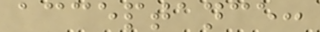acceptance:
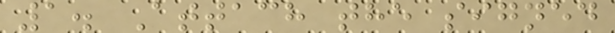1. Attach the signed
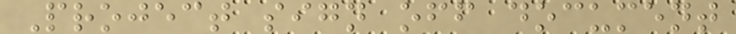Project sign off document
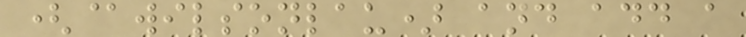(@wilsonlau) and add a
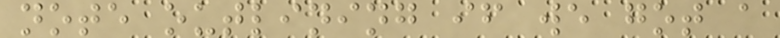note outlining if we got a
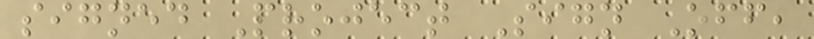signed Project Sign Off,
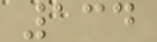134
